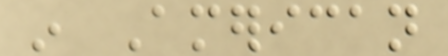in American
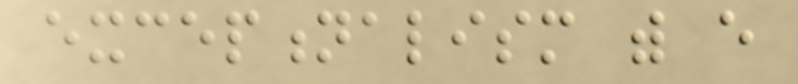exceptionalism with every
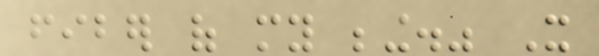fiber of my being." It
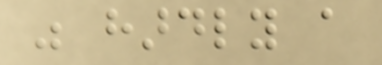was hardly a
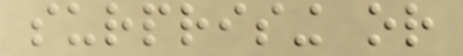surprising or
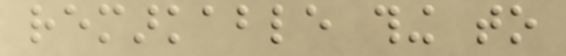remarkable thing to
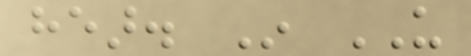hear. In US
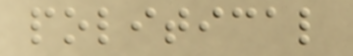political
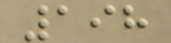198
